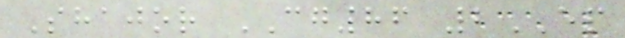Shajor CG86 2EP
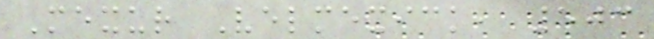Mexur Velmexick, 503
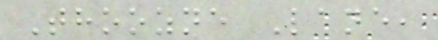Thoozne Lane,
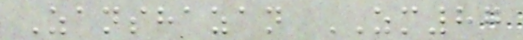Zanshazan ZM87
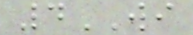4WI
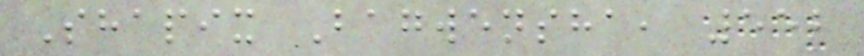Shapix Bagwensha, 552
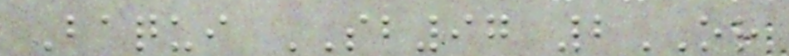Baqui SB97 2OR
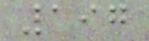197
